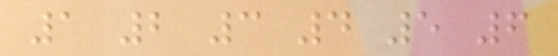1 2 3 4 5 6
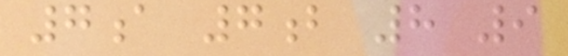7a 7b 8 9
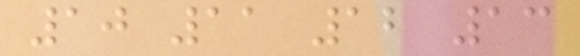10 11 12 13
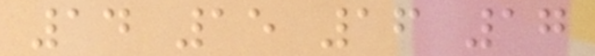14 15 16 17
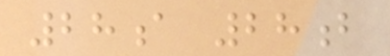28a 28b
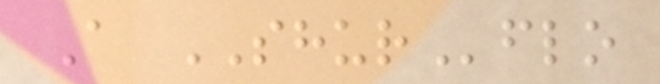A SHURflo
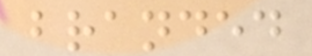branded
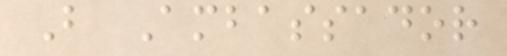B Ambassador
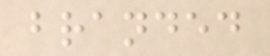branded
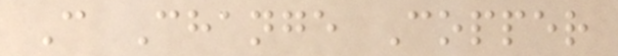C Change Copper
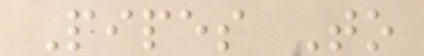Pipes To
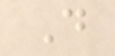D
